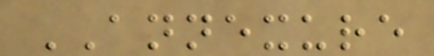ANNEXURE
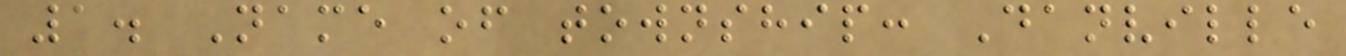1. Name of township: Danville
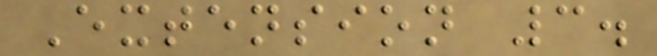Extension 3.
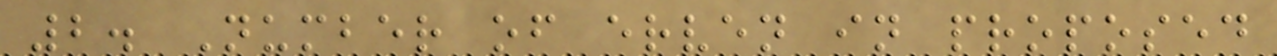2. Number of erven in proposed
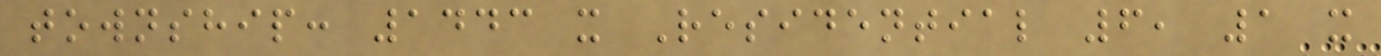township: 1443 x Residential 6, 1 x
